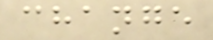change
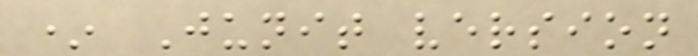* Junit version
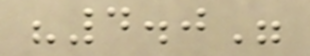"4.0"
